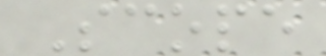Scope
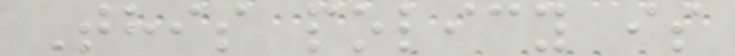This policy is
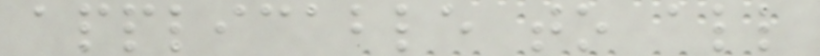applicable to all
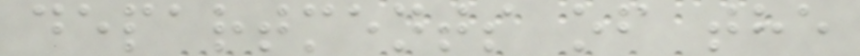departments of the
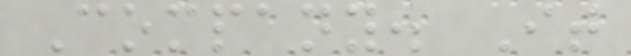Company. It
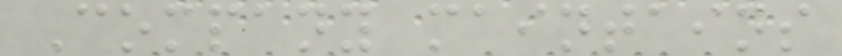Company maintains
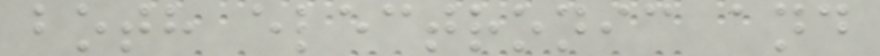both electronic and
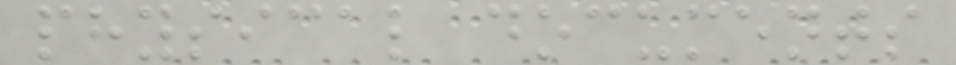physical documents
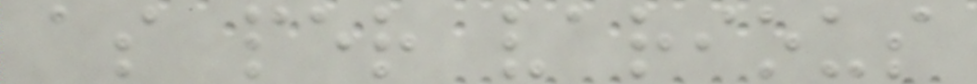as per various
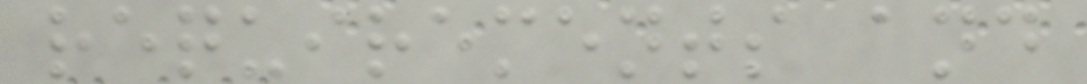requirements and
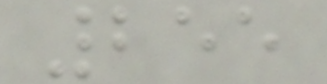255
